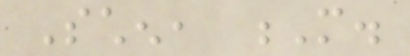Schen, M.
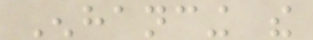Enhancing the
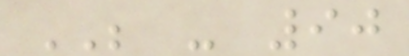BE - 90
